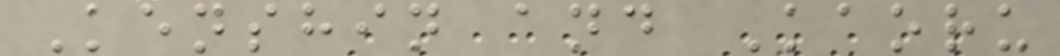Kenshin and Kaoru
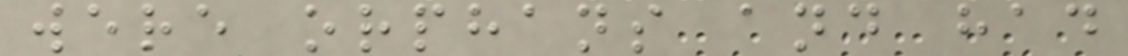were orphans and had
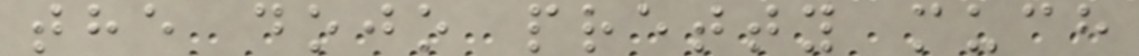the dojo pretty much
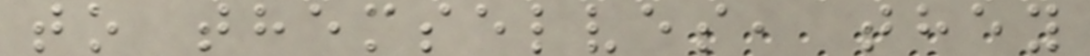to themselves, they
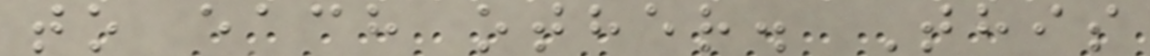to each other. This
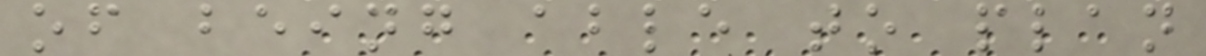of being able to plan
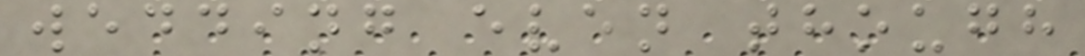wedding even though
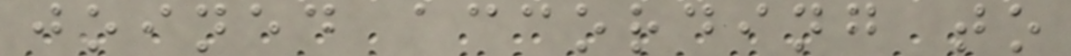joined according to
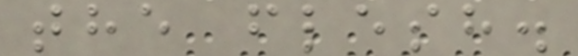the flesh.
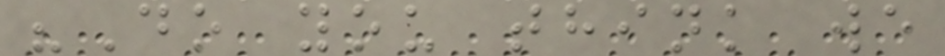"Do you think we
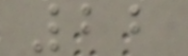22
